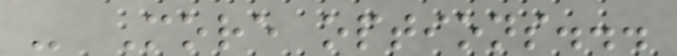- More options...
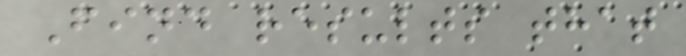Find results that
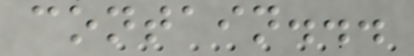contain...
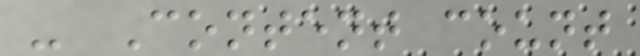- Content count
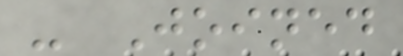- Joined
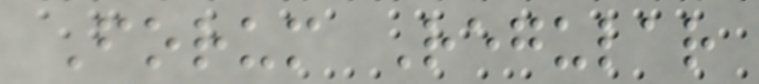Forum Regular
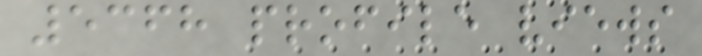5368 profile views
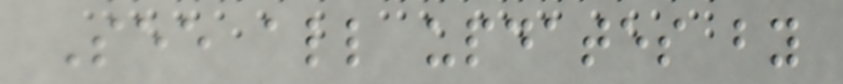See all updates by
